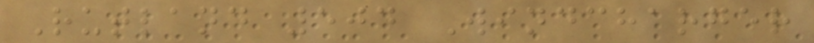Rutland 504 Windcharger
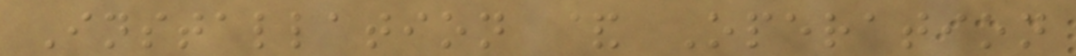Installation & Operation
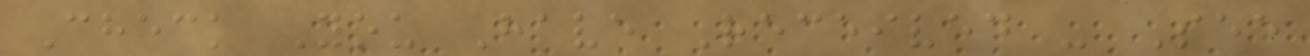Check You Have Received - See
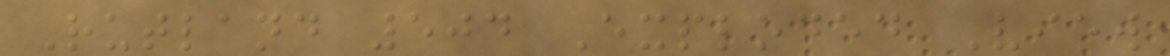Rutland 504 Exploded View
